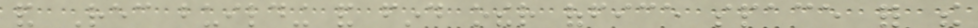and Rec building and find other office space for the
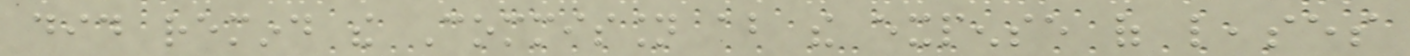did remind the Commission about the expense of leases
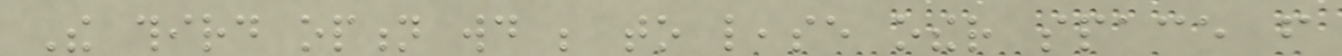The third option would be to lease other space from
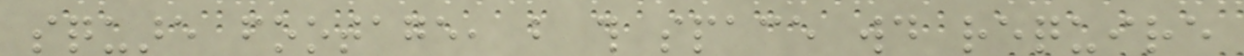square footage, but this space would require
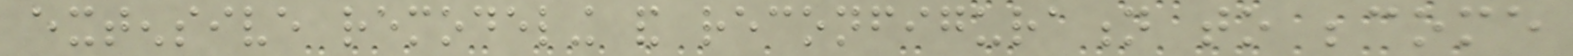extensive remodeling and reconfiguration to become
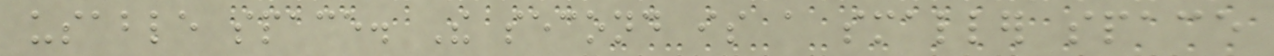usable space. The second is a smaller space
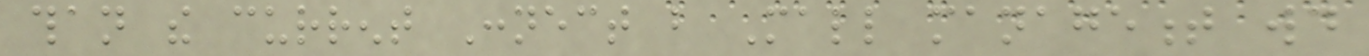than the current Connect but Mall management would
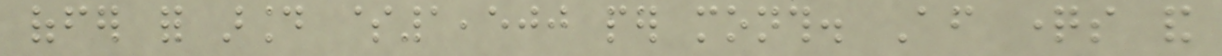offer for around $1,500 per month. After questions and
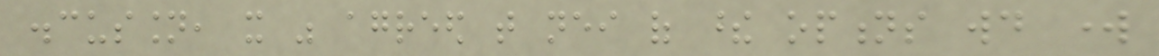discussion, it was agreed that neither of these options would work
